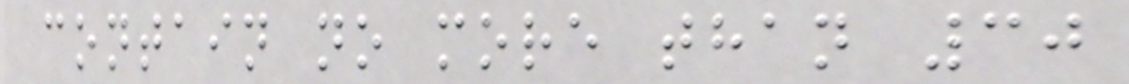contain no more than 30
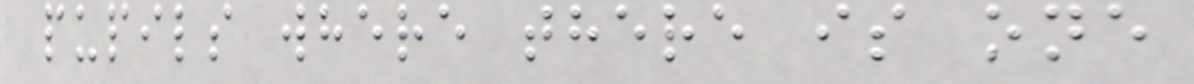pupils where there is one
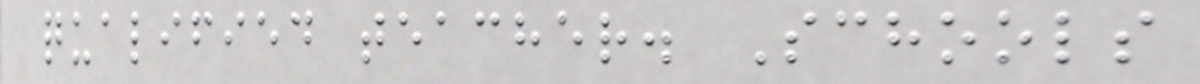qualified teacher. Schools
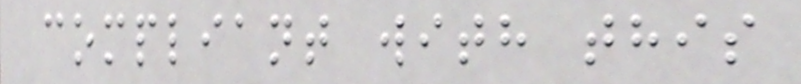compliant with this
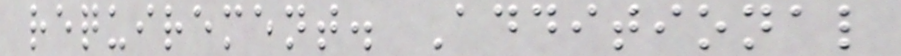requirement. Additional
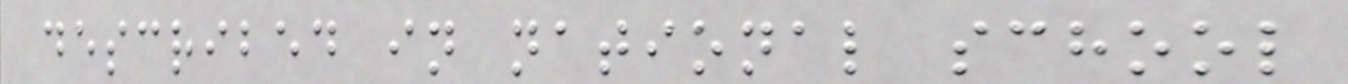described in national school
